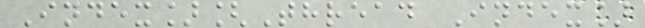Index][Thread Index]
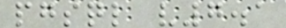pgsql v7.1
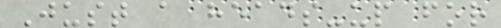Just a heads-up for
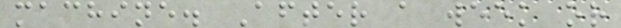machine. After a week or
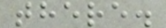there.
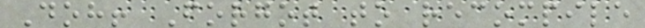Doh! Forgot to recompile
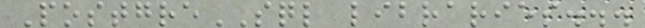PostgreSQL libraries...
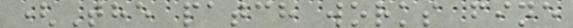(The patch works fine
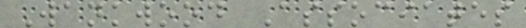Wankwood Associates
